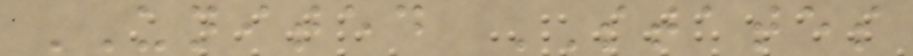UNITED STATES
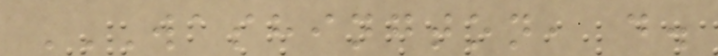WASHINGTON, D.
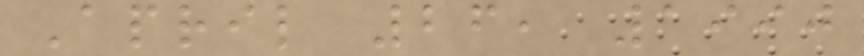April 26, 1990
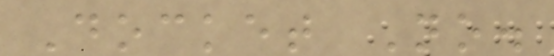Docket No.
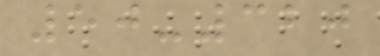50-320
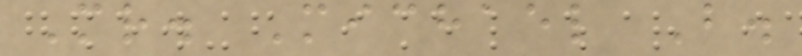Mr. Michael B.
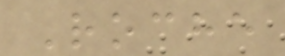Roche
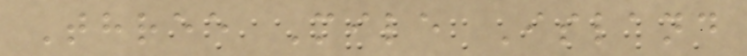Three Mile Island
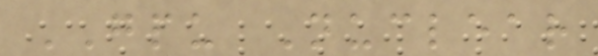GPU Nuclear
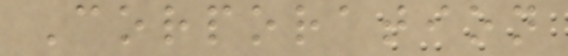Corporation
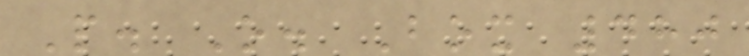P. O. Box 480
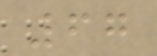67
